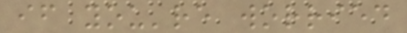if you're worried
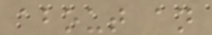about an
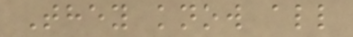They know all
